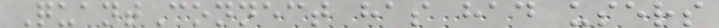QuantConnect has had users
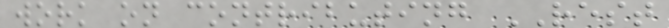work on contributing REST
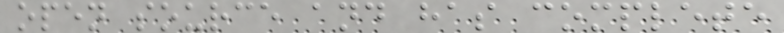open source and has complete
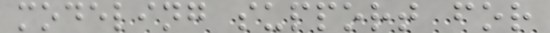modeling support for
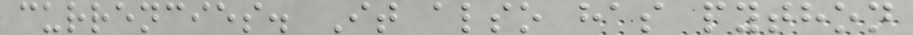currencies. It also has python
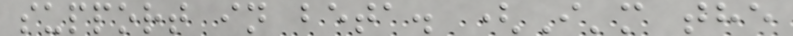support in beta. (I'm the
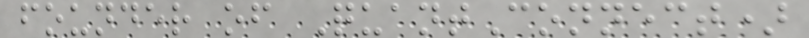founder of QuantConnect)
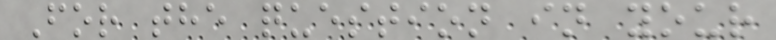For the question in your
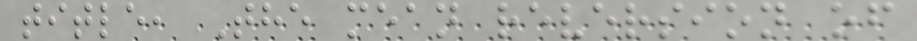title, The mean reversion of
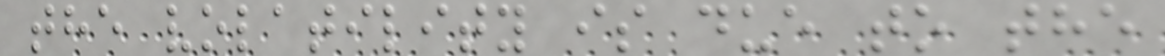the volatility is due to the
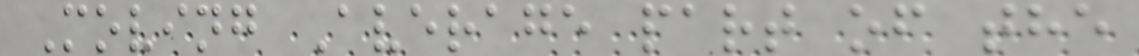Moving Average part of the
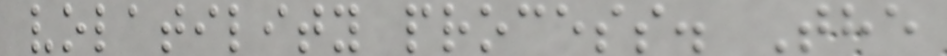volatility process. The
